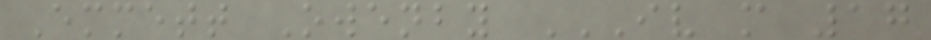Emmett Owenby IV M 17
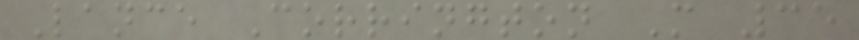Lance Corrington M 35
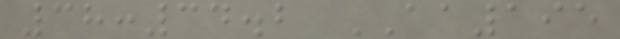38:34.2 AA195
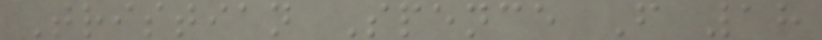Tristian Spence F 18
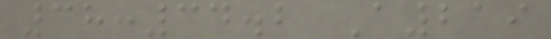38:34.2 A219
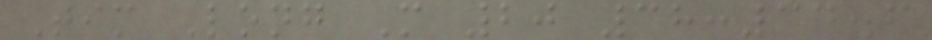Tim Long M 20 38:34.6
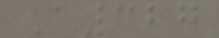A327
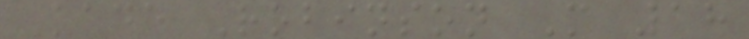Kade Robinson M 18
